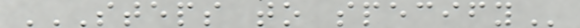STEPS TO SPECIFY
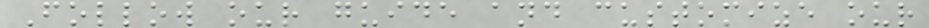Follow our guide and customize our
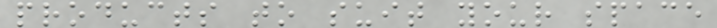products to suit your space
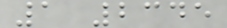1 2345
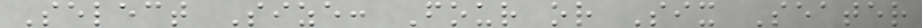Select Size: Four or Six Seater
